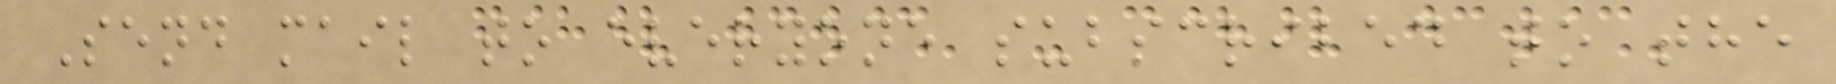Send mail to everyone subscribed to the
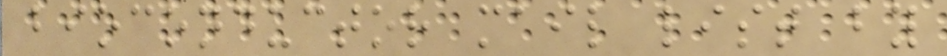bioconductor mail list by
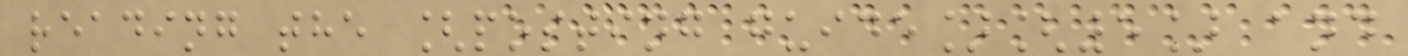reading the [posting guide][5] and
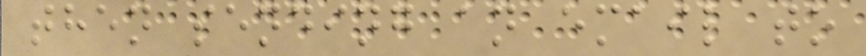then sending an email to
